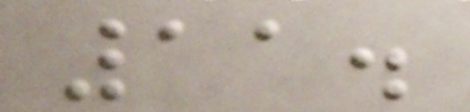11.
